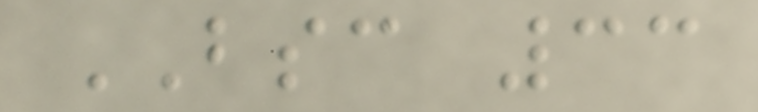BSC 33
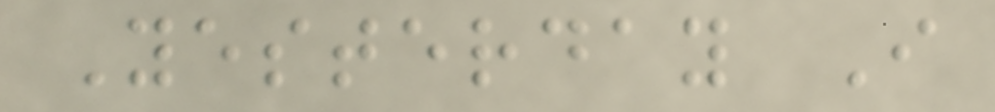Yesterday I
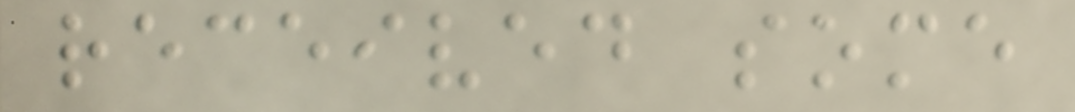received some
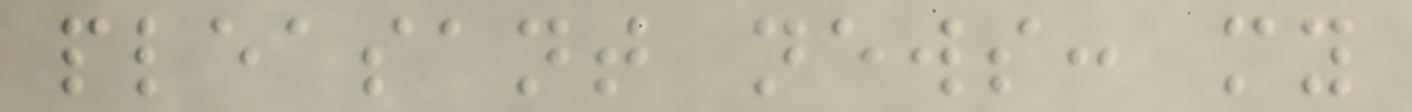pleasant news: my
